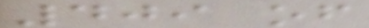409 of
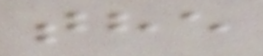the
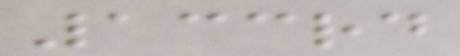133rd
